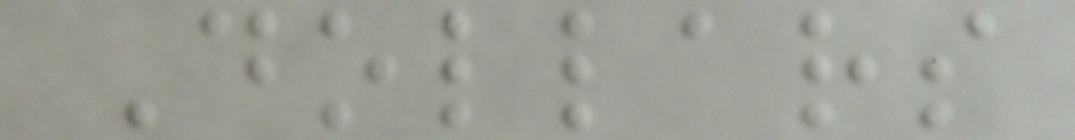Dollars
